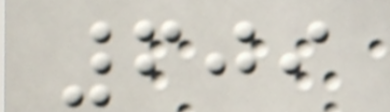609
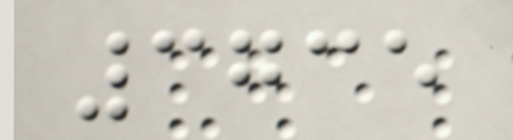3735
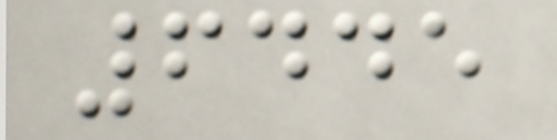6445
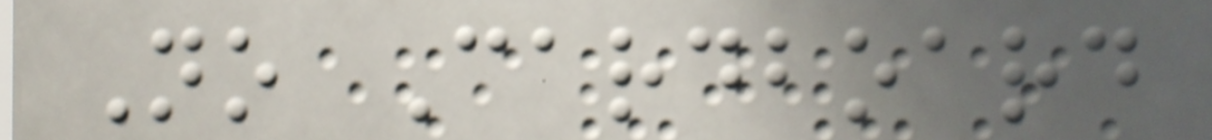No Cardboard
